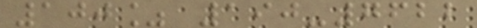100% 190-7622
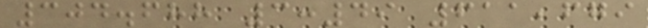304.688 3:49 611,679
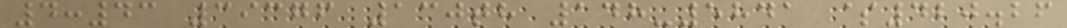4:43 39376 130th 148-5841 $420.26
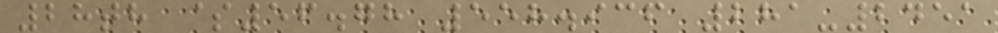28th $56.78 558.936 281-2451
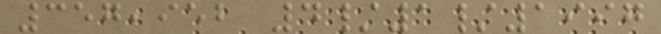357,952 4/1/1997
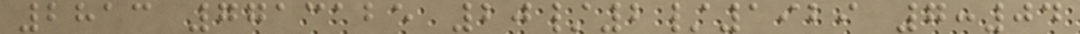2813 7713125 20/2/1929 7:04
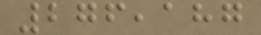276,187
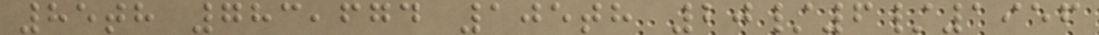85th 783,674 105th 20/6/1956
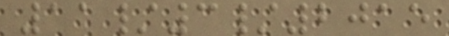11/3/2015
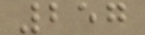257
